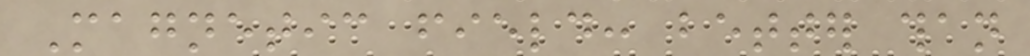Magnetic field: better than
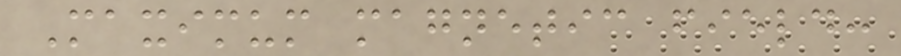Maximum magnetic field:
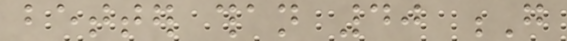better than 40 G
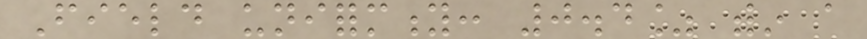Field uniformity: 0.4% within a
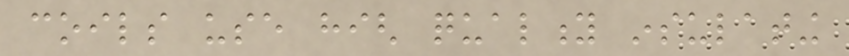coils use high quality insulating
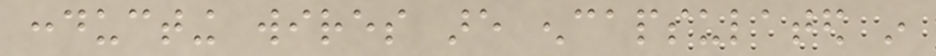conducting wires are encapsulated in
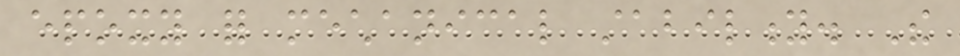epoxy for mechanical stability. The
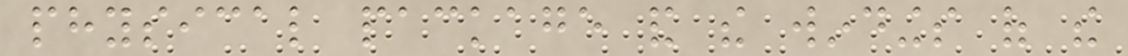physical package and the windings of the
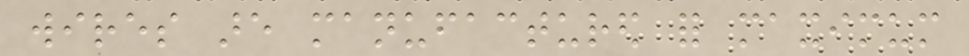wires are manufactured for maximum
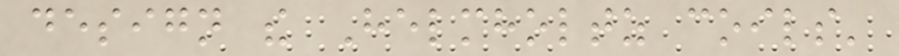design the Helmholtz coils'
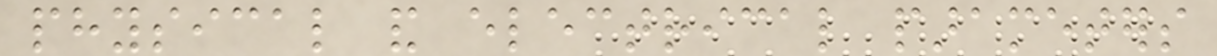physical and electrical parameters
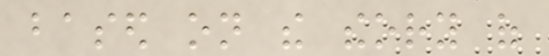based on the theory of
